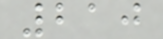210
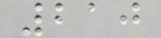210
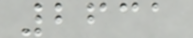2631
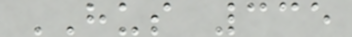HUS 335
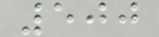500
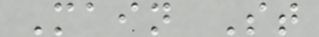Main St
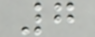7
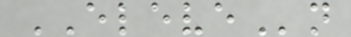ELEVEn
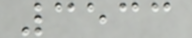3533
